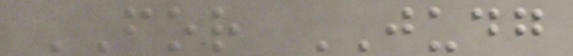FOR JUDG
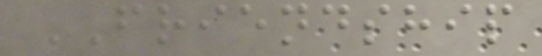FRIENDSHIP
